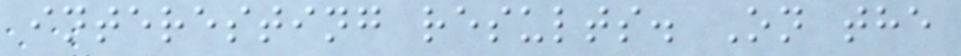interesting results. On the
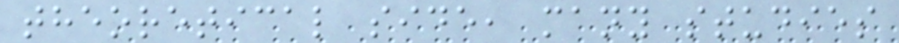theoretical side, many studies
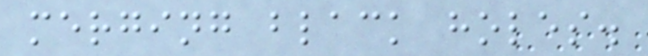merging black holes.
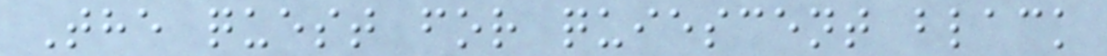The quest for quiescent black
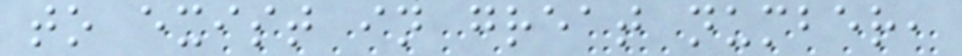to exist in great number,
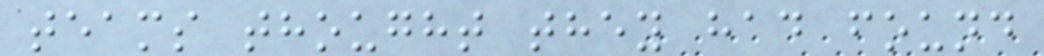teams thought they had found
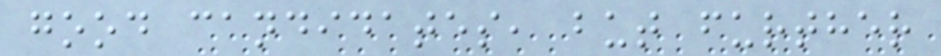good candidates, but further
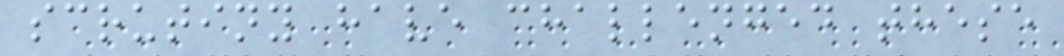scrutiny have challenged these
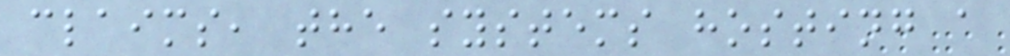claims, the systems hosting a
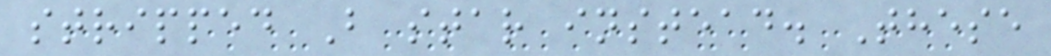stripped B star instead. These
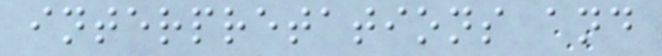interpretations and
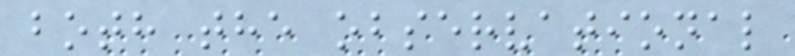both the observational
